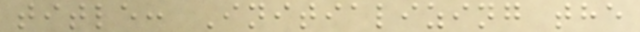title: Initializing the
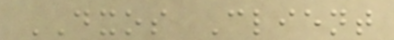DXOS Client
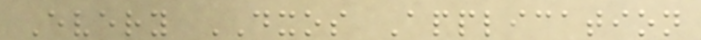Every DXOS Application
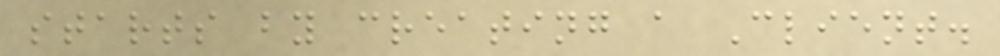starts by creating a Client.
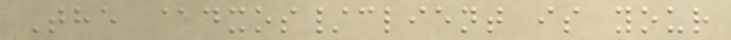The @dxos/client is your
